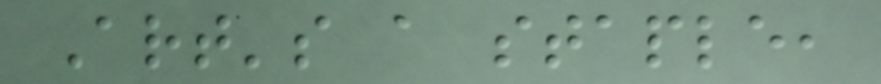Art's a staple,
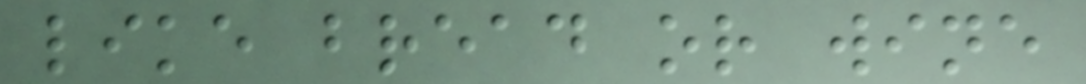like bread or wine
